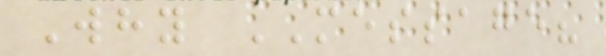Why MESSAGE?
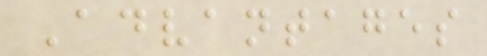Advantages
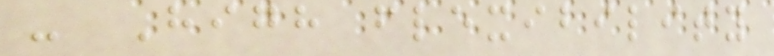- High flexibility
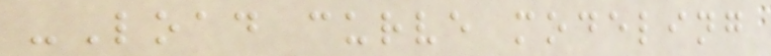-Load curve modeling
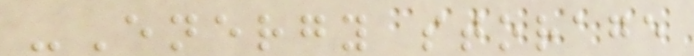-Energy storage
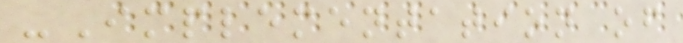-Implementation of
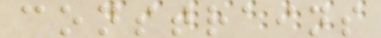constrains
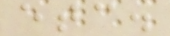etc.
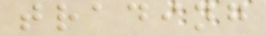trading
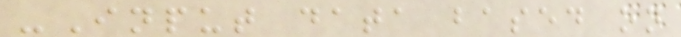-Input data based on
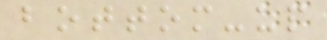bottom-up
